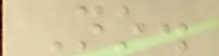No.
